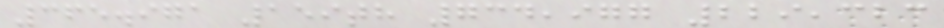365.971 159th 734,977 229,323
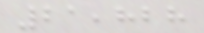21,828
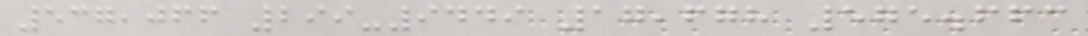537,066 299-9449 17,678 575.663
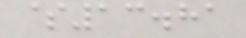$13.81
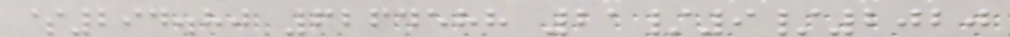$294.80 6264588 21/9/2020
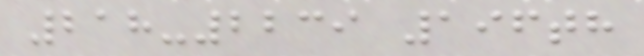218-2239 196th
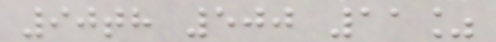90th 500 11%
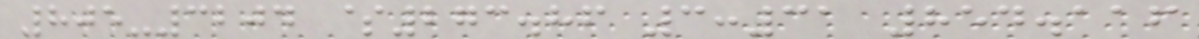805-3204 $273.86 3:31 854.116
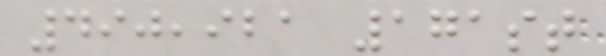490,921 171st
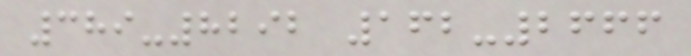389-8292 162-2666
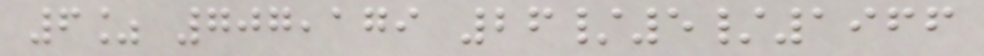6% 707,179 26/5/1966
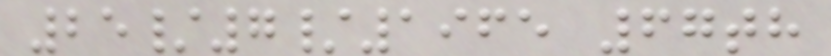25/7/1965 67th
